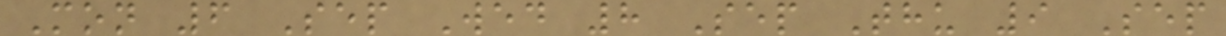Mon 6 Sep Wed 8 Sep Thu 9 Sep
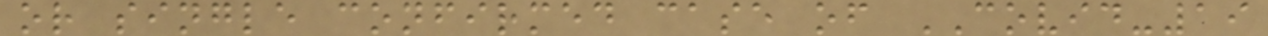or single confirmed case of COVID-19
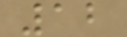12
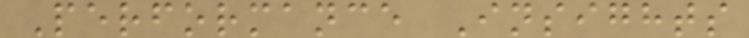Performance Insights
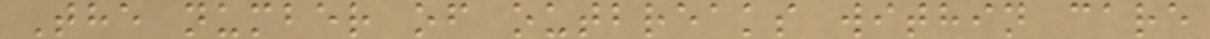The number of outbreaks within care
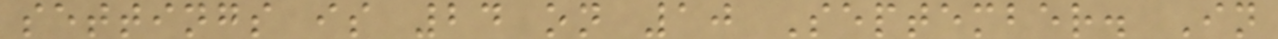settings is 24 on 10 September. In
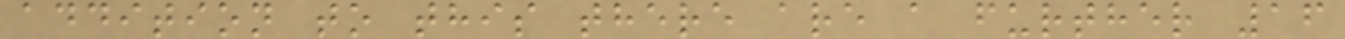addition to this there are a further 16
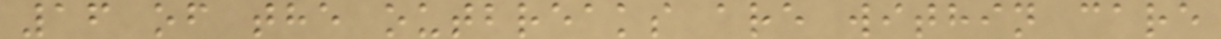16 of the outbreaks are within care
